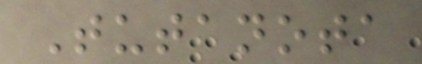Tutanota
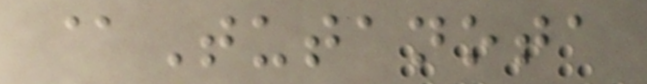@Tutanota
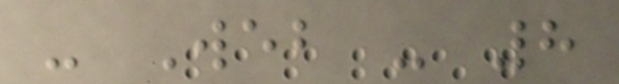- Web - 8
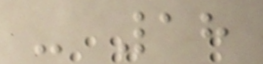- 18
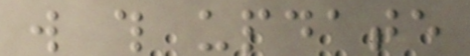will this update
